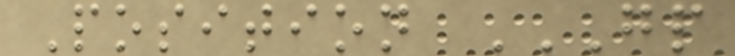Position GP
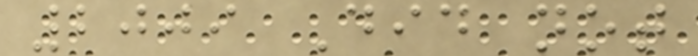2009 Did not
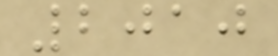2010
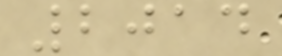2014
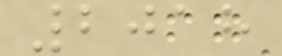2018
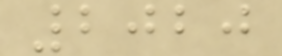2020
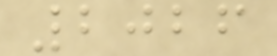2026
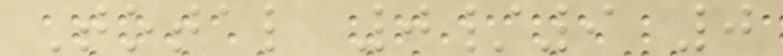Total 0/9 0
